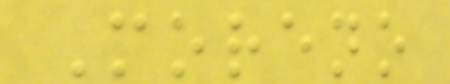Moreno
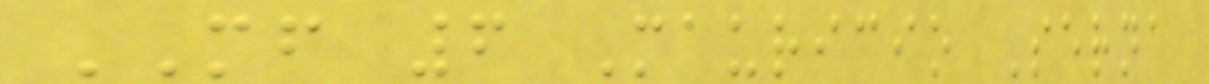MF 6 Mauricio Serna
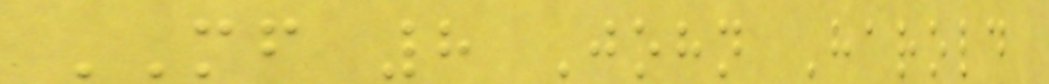MF 8 John Harold
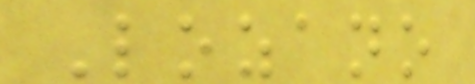Lozano
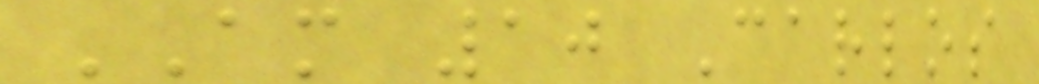AM 10 Carlos
